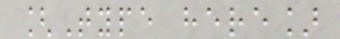[Type here]
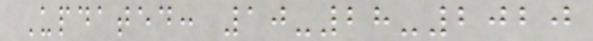Updated: 10-28-2020
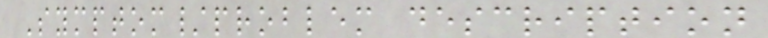Symptom/problem description
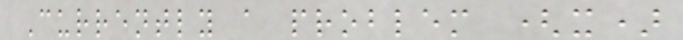Currently a problem (x)
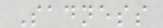Sadness
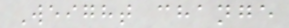Weight change
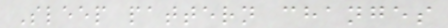Sleep pattern changes
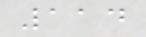114
